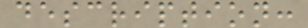description:
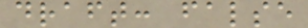draft: false
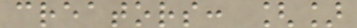creators: []
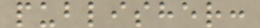publisher:
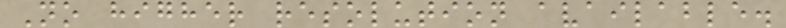No higher resolution available.
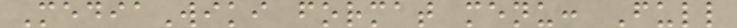MediaWiki format menu: Full
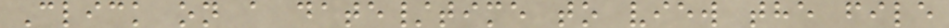Click on a date/time to view the file
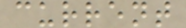current
